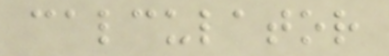calculator
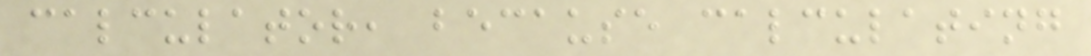calculator, because calculating
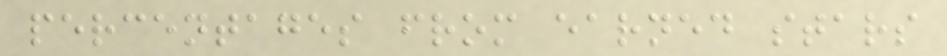percentages from earned stars
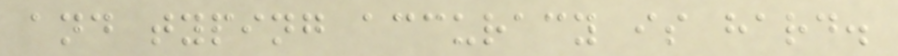and typing accuracy is hard.
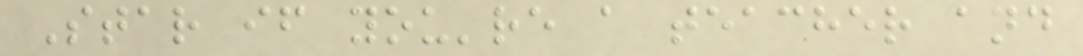Star if you're a teacher and
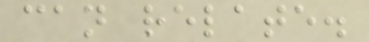can relate.
